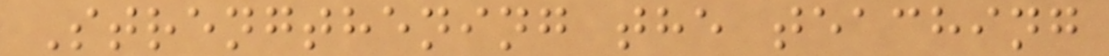Strengthening the teaching
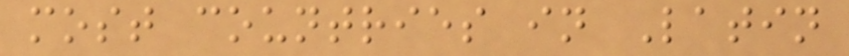most countries in Latin
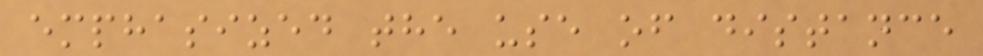emphasized the use of distance
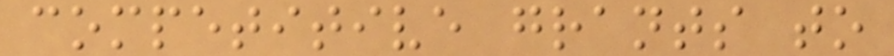competitive grants to
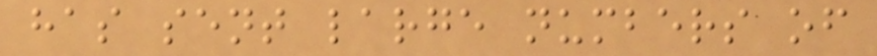has sent large numbers of
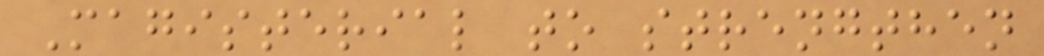Magisterial to strengthen
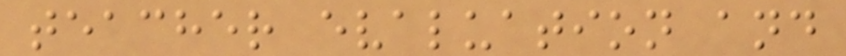teacher evaluation and
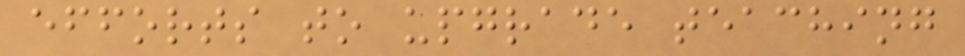efforts to upgrade teaching
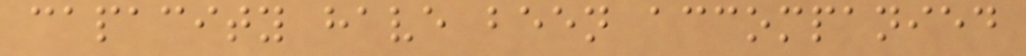capacity have been accompanied
